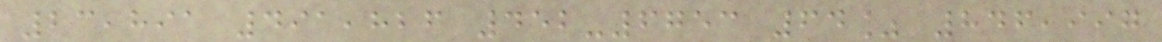23,891 491,826 452-6753 64% 846,997
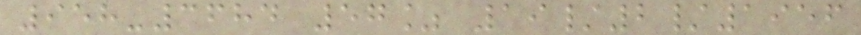958-3684 57% 19/2/1956
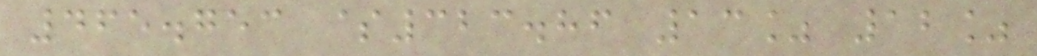465.753 $323.86 13% 12%
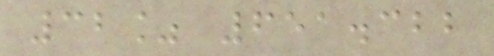32% 651.322
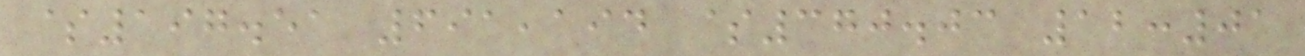$197.51 691,194 $370.03 12:01
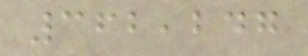362,247
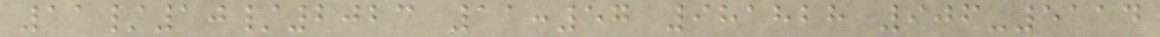11/10/2023 11:57 981828 906-5114
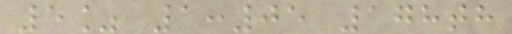5% 1:05 178th
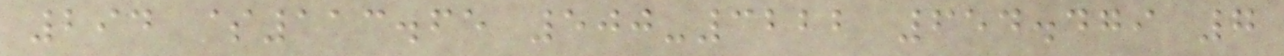294 $113.65 500-3222 654.479 7
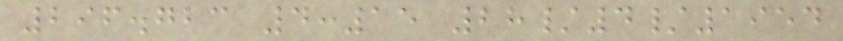296.723 4:15 28/4/1954
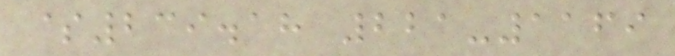$239.18 221-1169
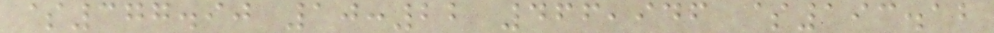$377.90 10:22 466,946 $193.12
